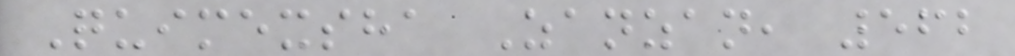Quimexsha Zanzan, 562
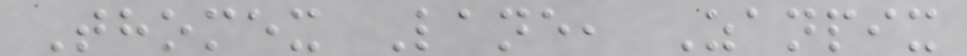Thomex Lane, Zanpix
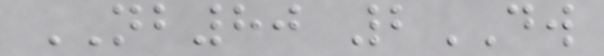NB80 2DW
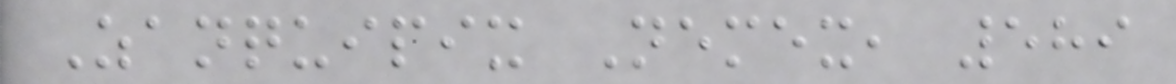Zanquipix Nemex, 589
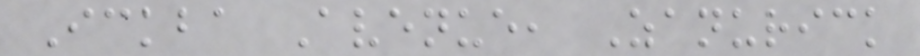Ickba Avenue, Zanurick
